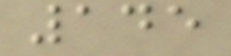145
